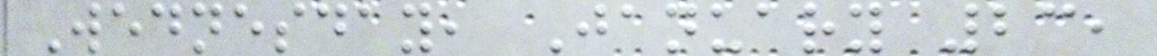Wednesday, January 23,
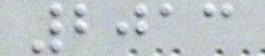2013
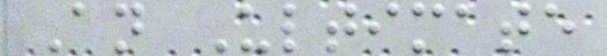An Ultimate
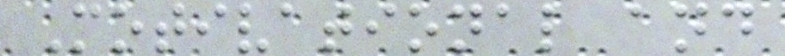Motivational and
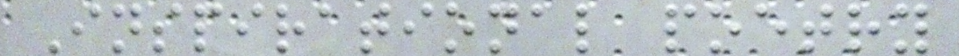Inspirational poetry
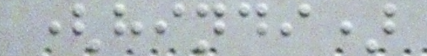(hindi)
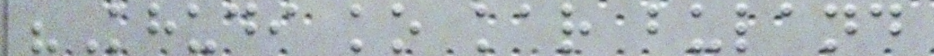"Khudi ko kar buland
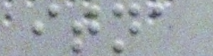itna
